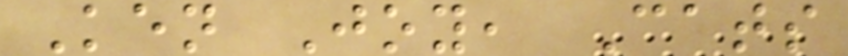Ken Joy, Cats
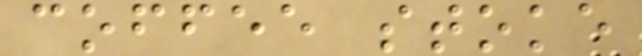coffee stoke
